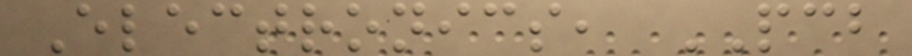Electronics, PCB
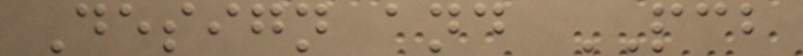Design and PCB
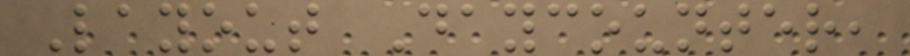Layout Daycounter,
